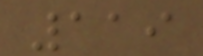119
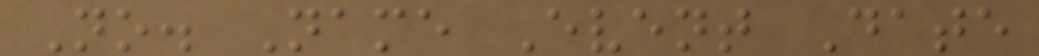No. Name Event Date
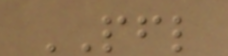PFL
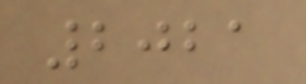2021
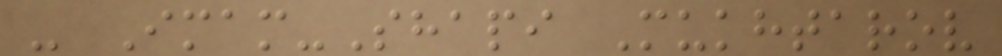- Imam-Shapi Mukhtarov
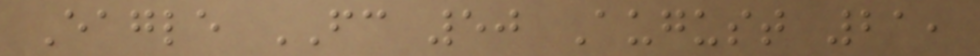Eagle FC 50 August 21,
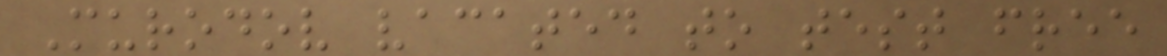Murodov vacated to test free
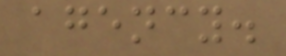agency.
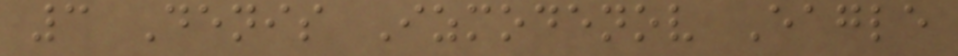3 Denis Izmodenov Eagle
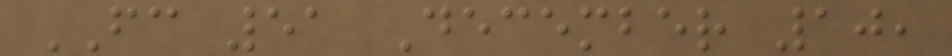FC 51 December 10,
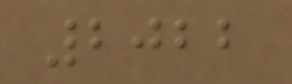2022
